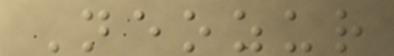Neozur
